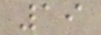19
